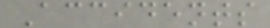Accidents
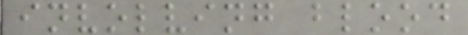involving blood
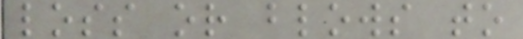loss or blows to
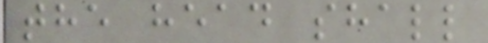the head shall
